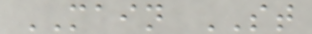MAIN ST
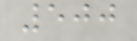500
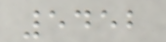5452
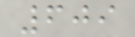609
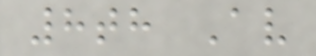8th Av
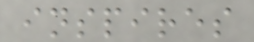inspires
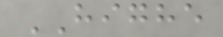HIGHE
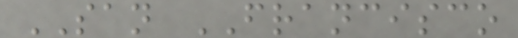SAN FRANCISCO
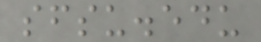sfsu.edu
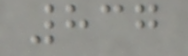837
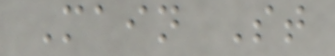Main St
